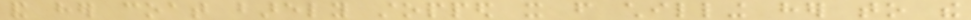and her coat barely stopped it from chilling her to the
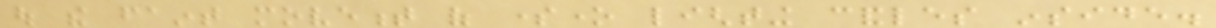out the faint movement of someone lighting candles inside.
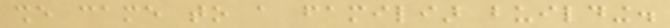she came to a familiar building.
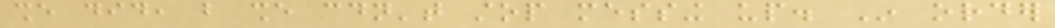she did, but she couldn't stop messing up. In order
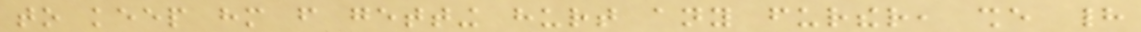to keep him from getting hurt any further, she had
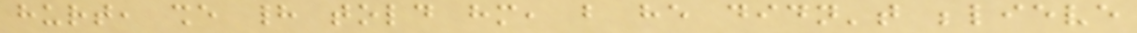hurt, she had told him, but he didn't believe
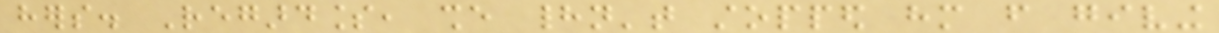hers. Regardless, she hadn't stopped him from giving
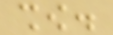show.
